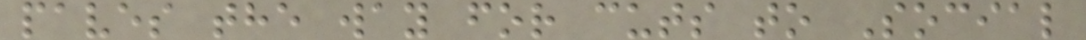paves the way for cuts to Social
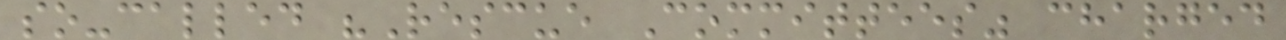so-called "Rescue Committees" charged
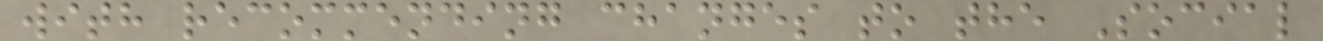with recommending changes to the Social
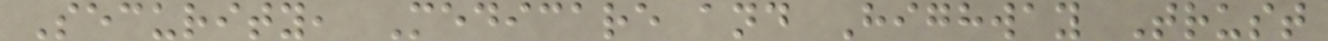Security, Medicare and Highway Trust
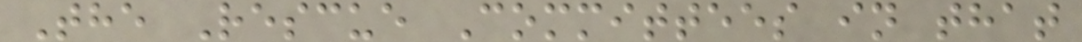The Rescue Committees in that
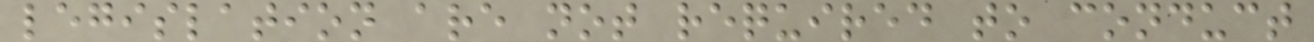legislation are not required to conduct
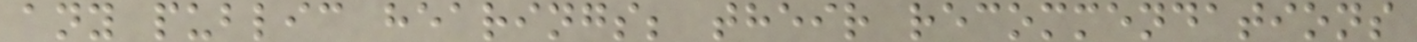any public hearings; their recommendations
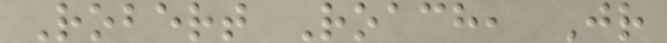Robert Roach, Jr
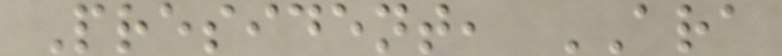President, ARA
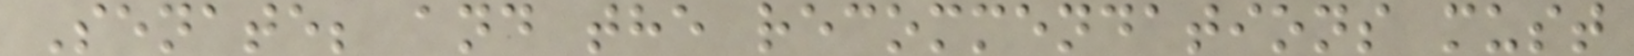Senate; and the recommendations must
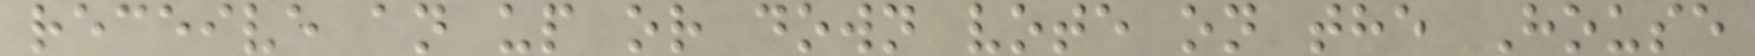receive an up or down vote on the House
